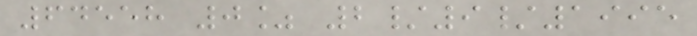64558 0% 2/9/1995
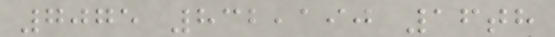7075 832,190 16th
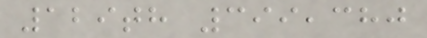129th 399,380
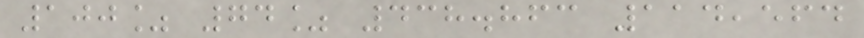100% 74% 438.863 114,564
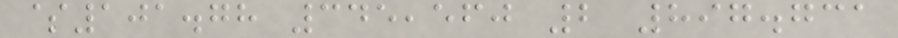$101.78 345,560 2 897.731
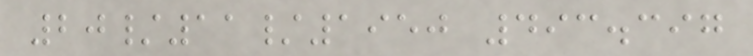20/11/1950 493.397
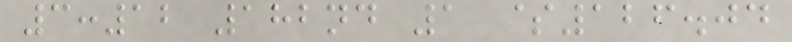3:12 182nd 1 $126.04
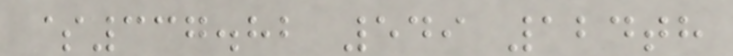$337.82 549 124th
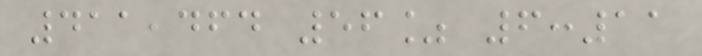411,464 56% 6:11
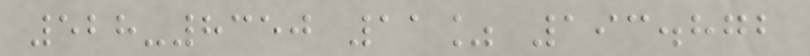528-8350 11% 193.872
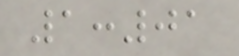1:01
